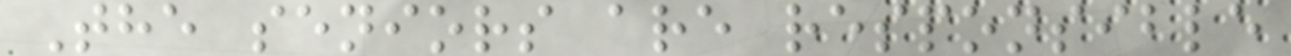The seniors are responsible
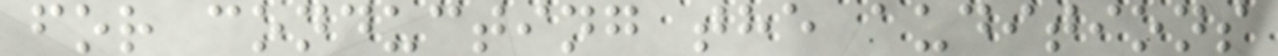for conducting the auditions
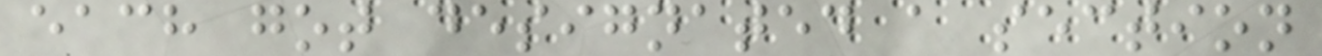each got designated a section
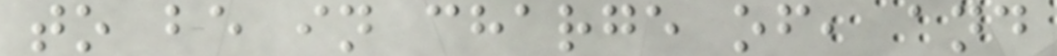to be in charge of, and
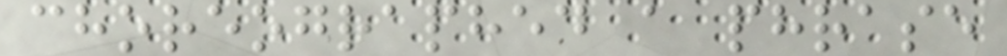choreographed a phrase
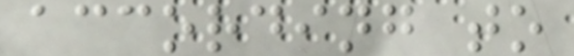according to
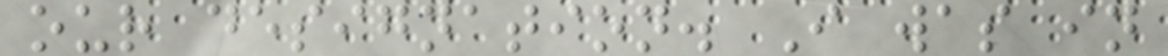our designation. I was in
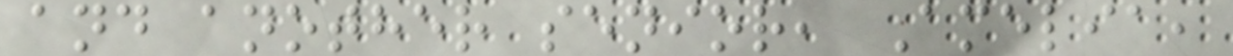and another senior, Amelia,
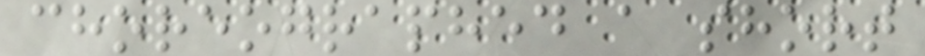choreographed a short
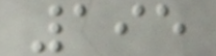195
